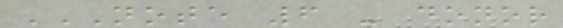NOTE 6 - DONOR
